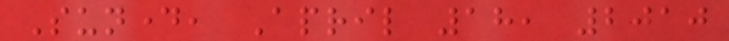Sunday, April 18, 2010
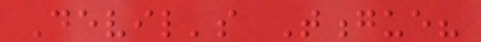Devil's Tongue?
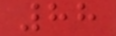88
